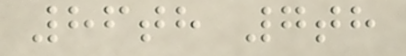86th 7th
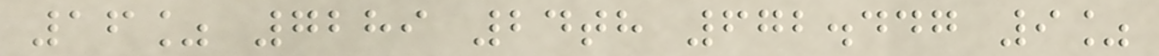16% 7289 24th 672.447 9%
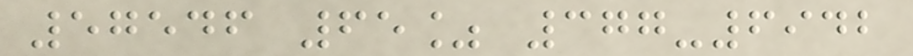57546 65% 377-6942
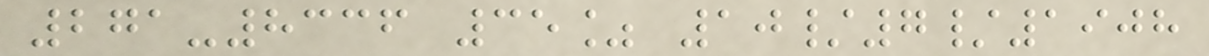271-8336 35% 10/7/1908
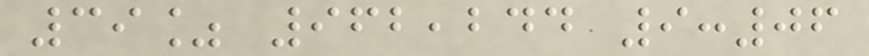39% 962,244 9:06
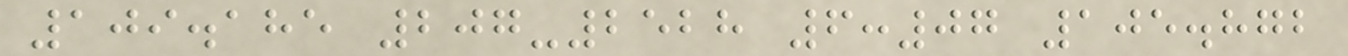109.185 207-2528 6:07 105.872
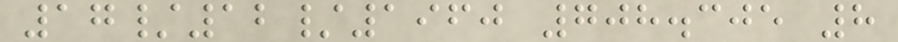17/12/1960 708.305 8
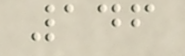146
